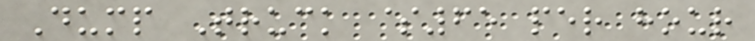Dump Truck $65 per hour
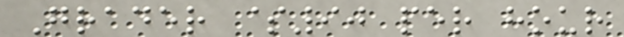Grader $90 per hour
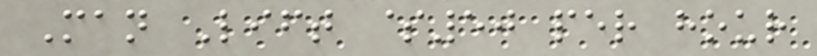Man Lift $50 per hour
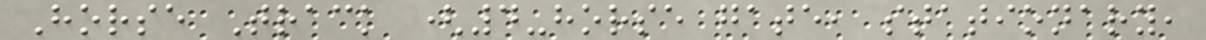Horse Track (4-horse gate, stationary,
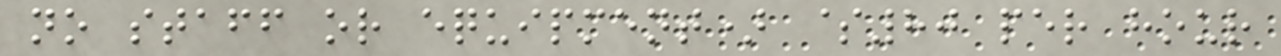no staff or equipment) $80 per hour
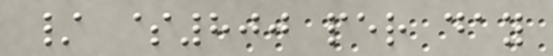/ $800 per day
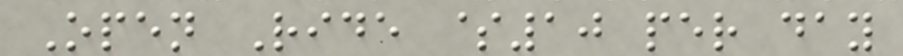Open Ride $10 per day
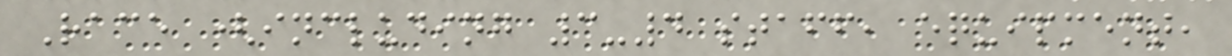Race (including 3-4 staff, equipment,
